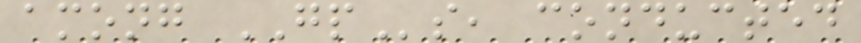among GPs, conducted
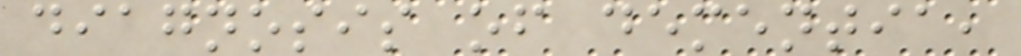diagnosis of dementia,
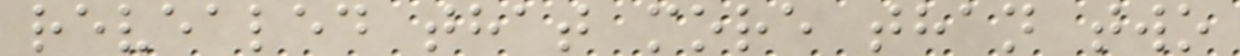revealed that more than two
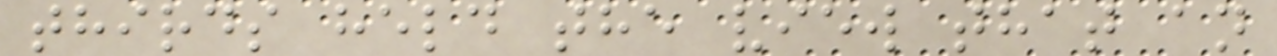thirds held the view that an
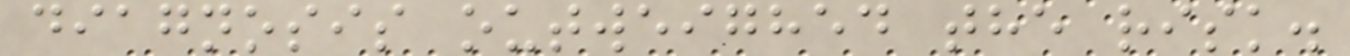diagnosis outweighed the risk.
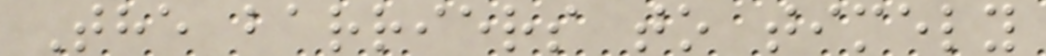The barriers to timely
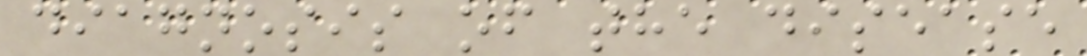diagnosis of the disease
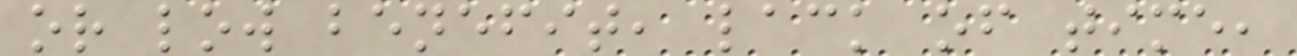or low benefit, lack of time,
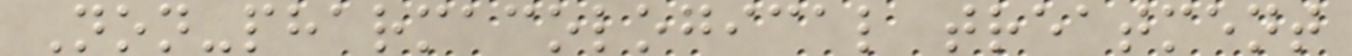Non-pharmacological treatment
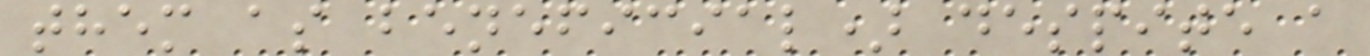them as beneficial) despite a
